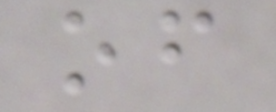of
